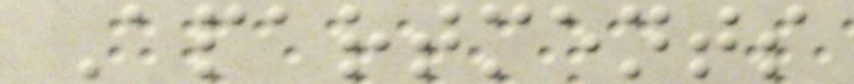Apartments
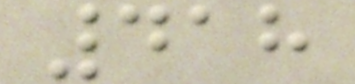418
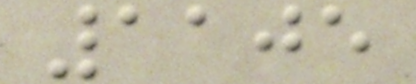1105
